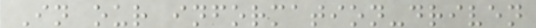In our information-driven
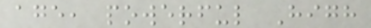age, powerful High
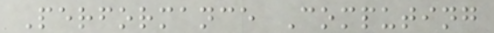Performance Computing
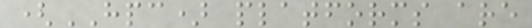(HPC) platforms are
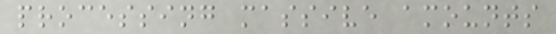processing massive amounts
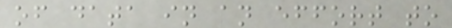of data in an effort to
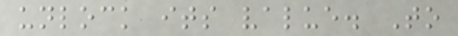unlock its value. To
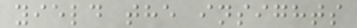yield the insights
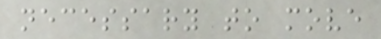necessary to move
